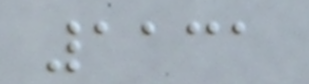1131
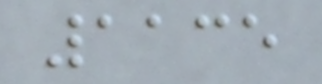1135
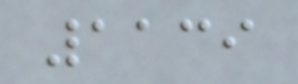1139
